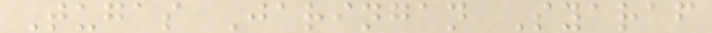Tugas Jaringan Syaraf
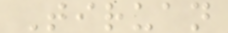Tiruan
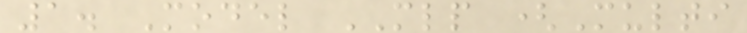1. Model MLP (Multi
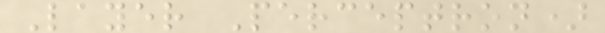Layer Perceptron)
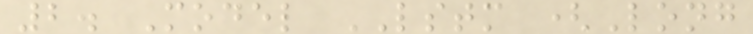2. Model LSTM (Long
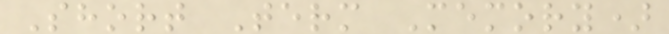Short Term Memory)
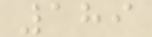189
